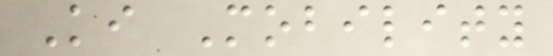Ki Mobility
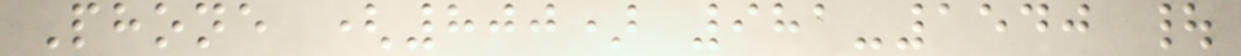Phone (800) 981-1540 |
